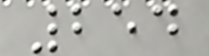254
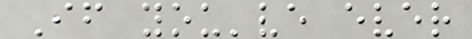If you've ever
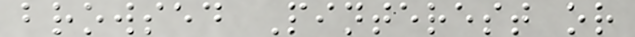browsed Pinterest or
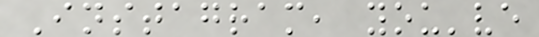Instagram, you've
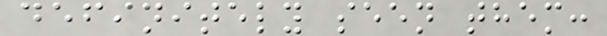definitely seen them:
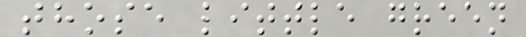those little green
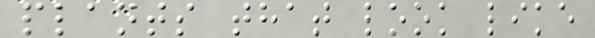plants that look like
